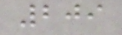209
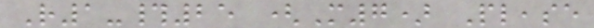R1-#25 (M7) Please
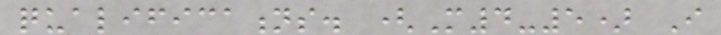qualifications. (M4-5) I
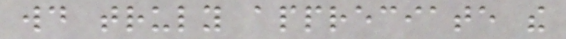would truly appreciate the
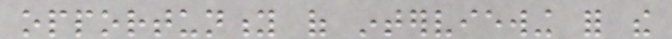opportunity of interviewing for the
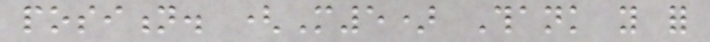position. (M5) Thank you for
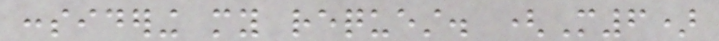considering my request. (M6)
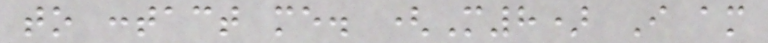to contact me. (M8) I am
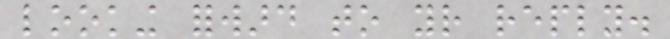looking forward to your reply.
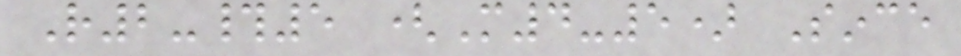R2-#5 (M4-5) Since
